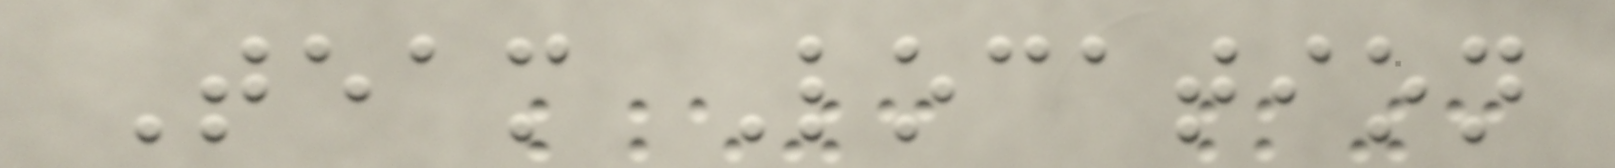Team Location
